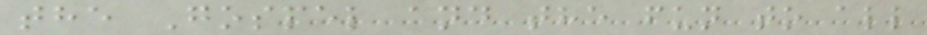the Gospel and the fun to all
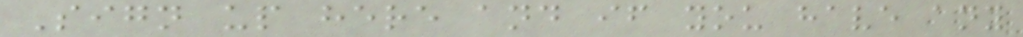Sign up here and if you have any
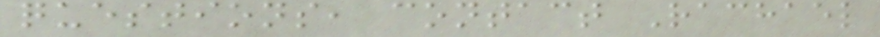questions, contact Rachael
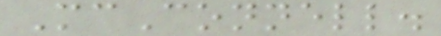McConnell.
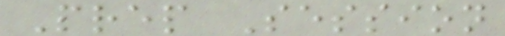Prep Session
